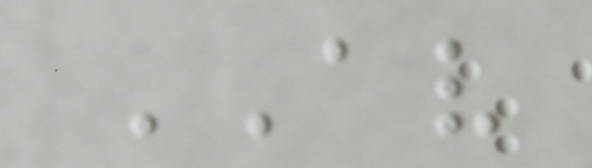AV
